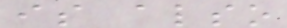is also
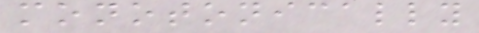monotonically
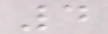4
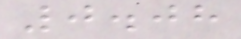0.08
